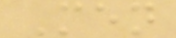Men
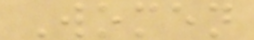Women
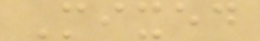Mixed
